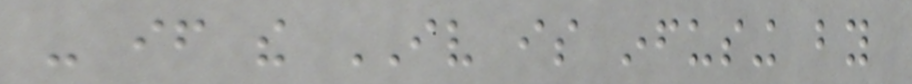- if the IV is infusing by
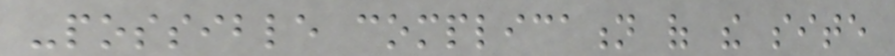-possible complication of the site
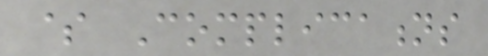$ Complications
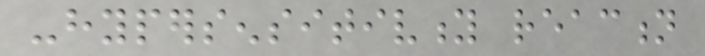-hypersensitivity reaction
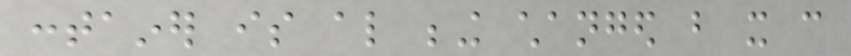container is also being changed but it can
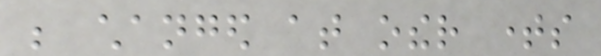be changed at other times
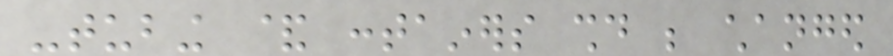-tubing & containers should be changed
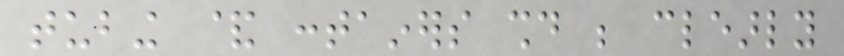tubing & containers should be clearly
